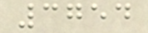3754
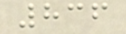836
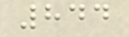844
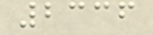2336
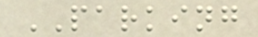PARKING
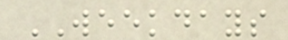WEEKDAYS
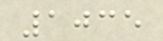1035
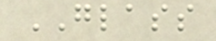GLASS
